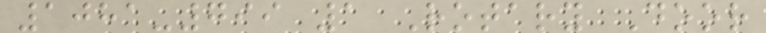1081-799 1 Rotary Door
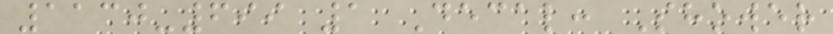1130-699 1 Decal: Shower
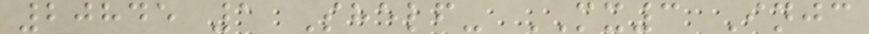20845 1 Shelf- MX3 Injc
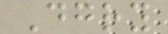Dgry
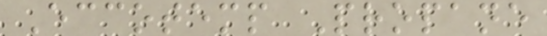Eccotemp Propane
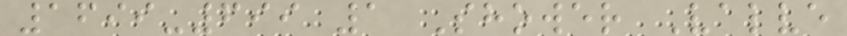1699-699 1 Shower Valve
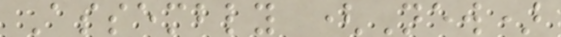Assembly (New)
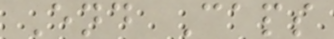End Caps
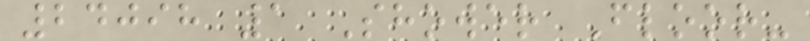24098 1 Shower Floor-
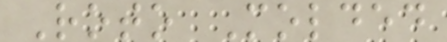Roto Molded
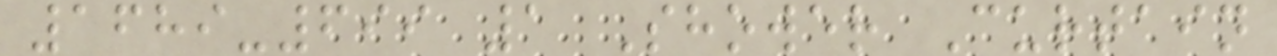1689-699 1 Shower Curtain
